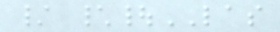/ \|LAS
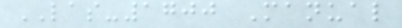LAS-1700 Manual
